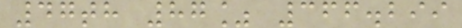47th 87% 366.299
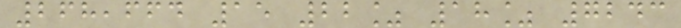268,664 15 22% 18% 7243
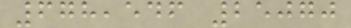678,546 25070
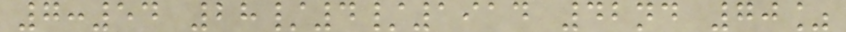7:54 28/4/1914 42nd 70%
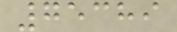75389
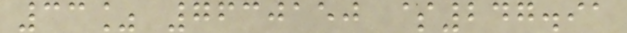33% 7630150 $247.91
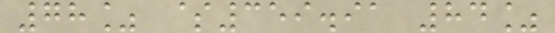78% $359.91 84%
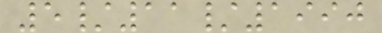5/11/1990
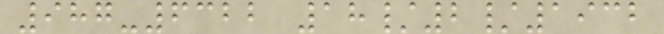987-6322 18/2/1932
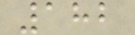182
